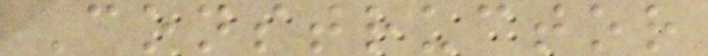Constructor
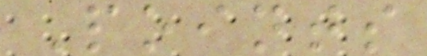Points
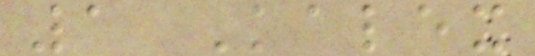1 Kalex
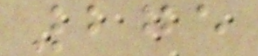275
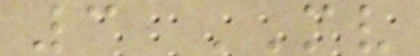3 MV
